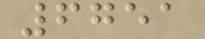6751
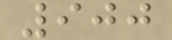900
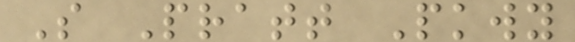S Pratt Pkwy
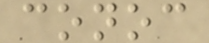conoc
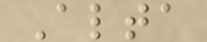Alta
